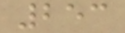253
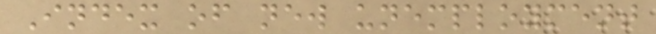Index of new unemployment
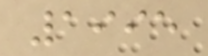1995
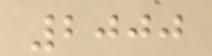2000
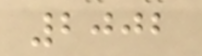2002
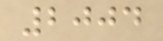2004
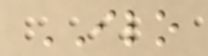ILO
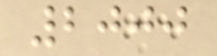2000
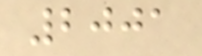2001
